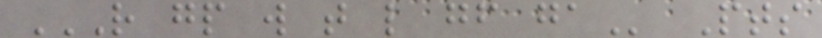R GP W T L GF GA Pts
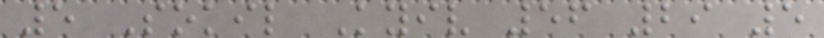5 Sokil Kyiv 56 29 5
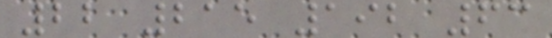22 215 192 63
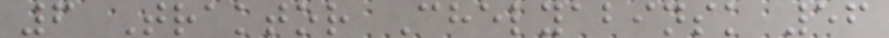6 Traktor Chelyabinsk 56
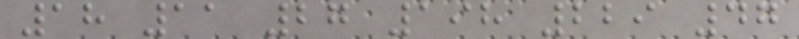18 11 27 198 229 47
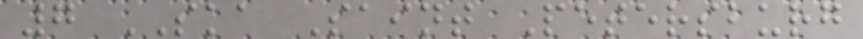7 SKA Saint Petersburg
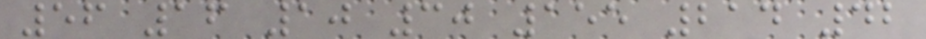56 16 10 30 155 214 42
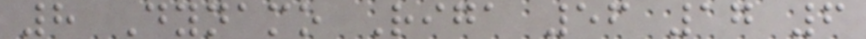8 Dynamo Riga 56 17 6
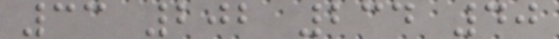33 202 234 40
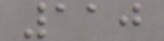110
